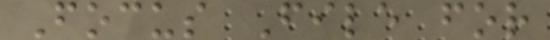Focus File for
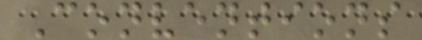Conventions
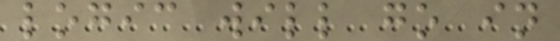logic will go in
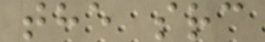the src
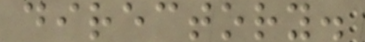directory.
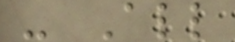- All
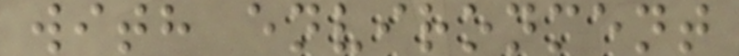with environment
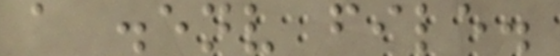a .env file.
